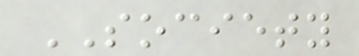SOCIETY
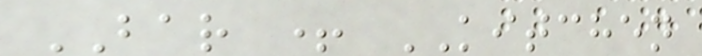BAR + KITCHEN
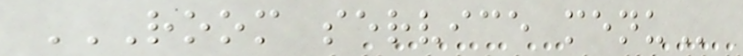ROOM SERVICE MENU
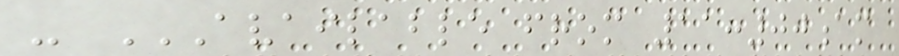- AVAILABLE FROM 11:00AM
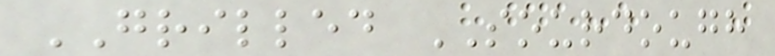GRILLED SOURDOUGH
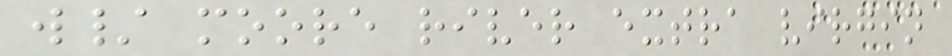w/ moore river extra virgin
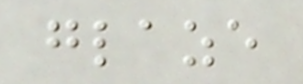glaze
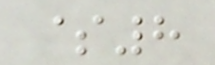$8
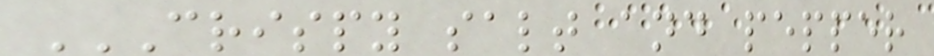CRISPY SALT AND PEPPER
